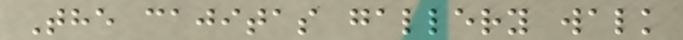The cajitas gallery walk
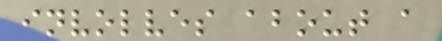involves about a
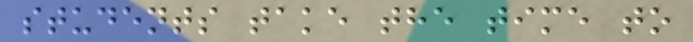students take the time to
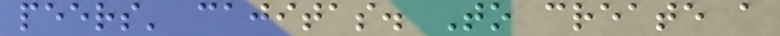peers' cajitas. To create a
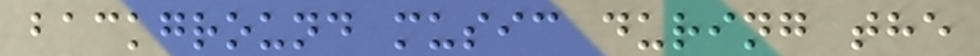background music during the
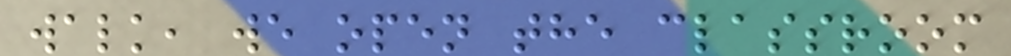walk, we open the classroom
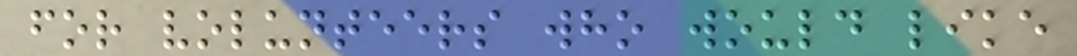for volunteers who would like
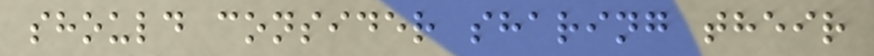should consider sharing their
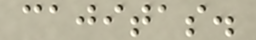cajitas.
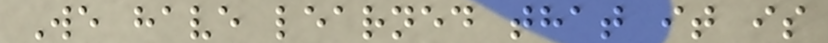We have learned that it is
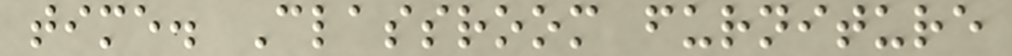time. Classroom furniture
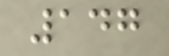147
